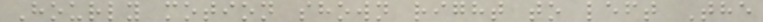Hourly motion shown right to left The
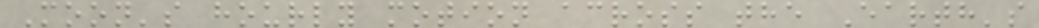Moon's hourly motion across the Earth's
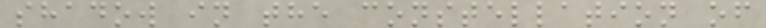shadow in the constellation of
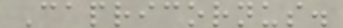Capricornus.
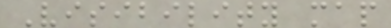Visibility map
